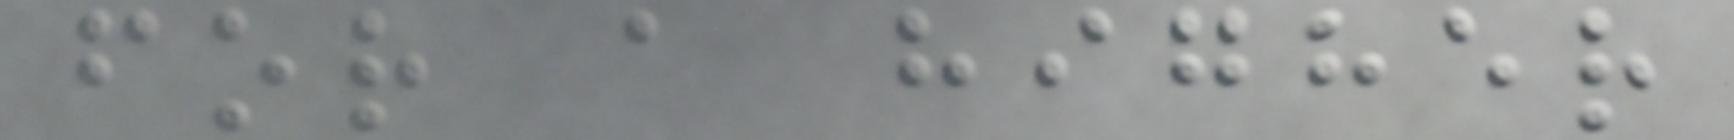for a higher
